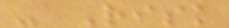- Risk
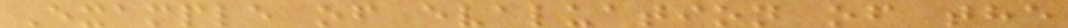Example of evaluation of the
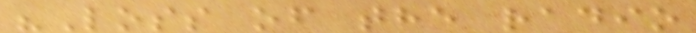"Loss of the radio
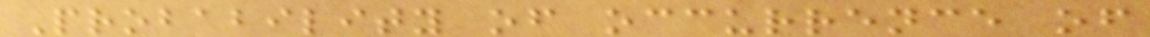Probability of occurrence of
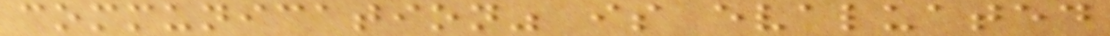communication" is evaluated
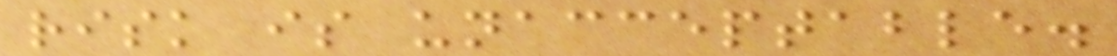risk is unacceptable.
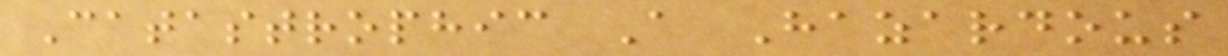Catastrophic A Hazardous
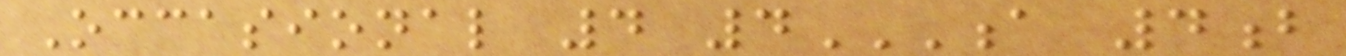Occasional 4 4A 4B
